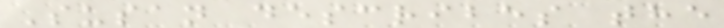Susan describes the
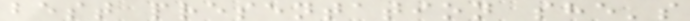best presentation she's
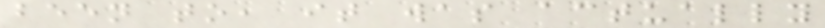been to, it was actually
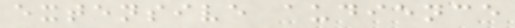extensive audience
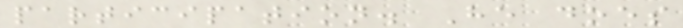participation. He does
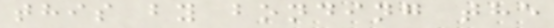this by bonding the
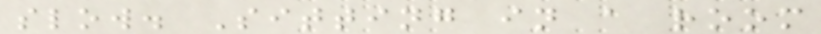slow. Sitting in a room
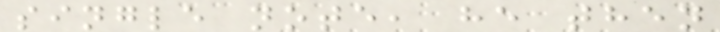single note, he then
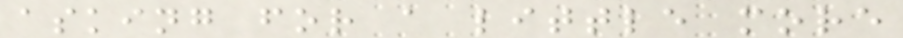asking for a little more
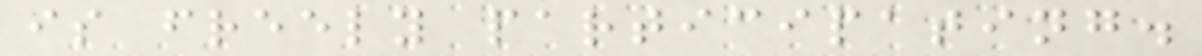is freely participating.
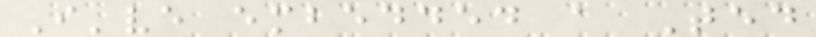I've embedded a Ted
